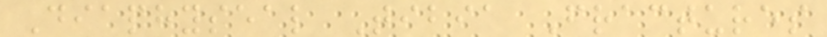Diaphyseal Tibia Fractures
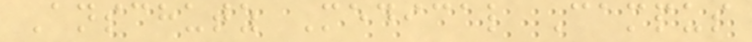Anschutz Medical Campus
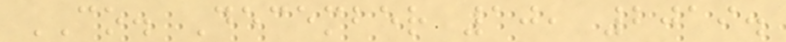CO. December 10, 2019.
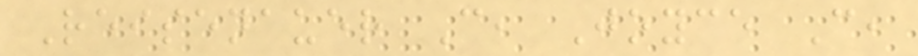Reisenauer C, Joyce C,
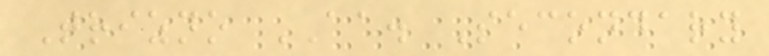Trizno AA. Secondary
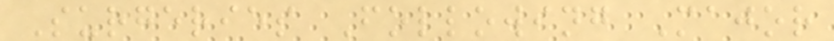Surgeries Following Major
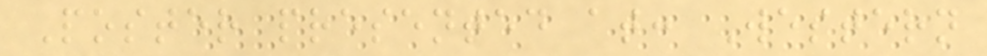Poster presented at: Western
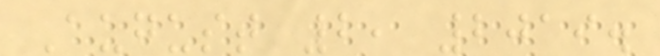August 2, 2019.
